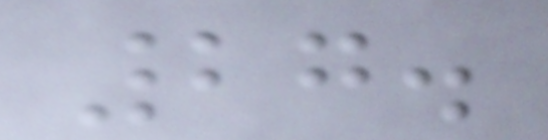27.
